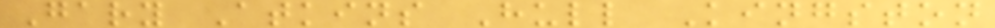Gary Atkins Hull Kingston
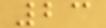23
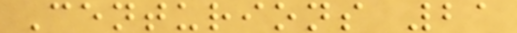Centurions 21
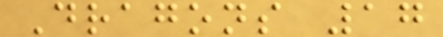Dragons 17
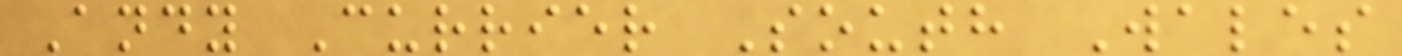Andy Currier South Wales
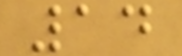14
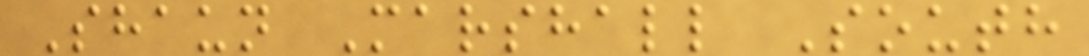Shaun Marshall South
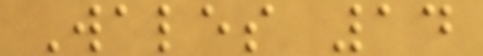Wales 14
